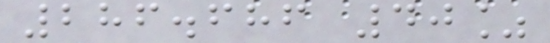286.686 40%
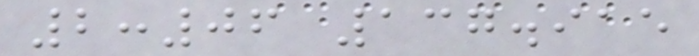2:06 137.915
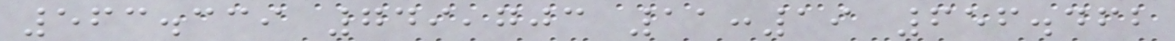563.339 749,703 11:19 656.462
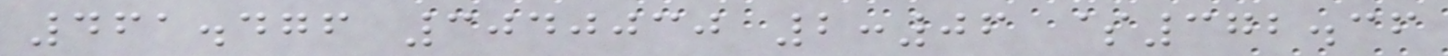461.476 3040030 2:06 $372.36
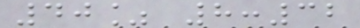40% 8:32
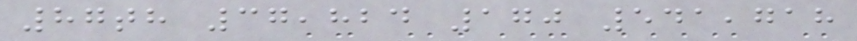87th 37,824 170 541,718
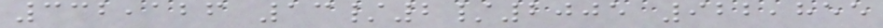332,126 13/2/2005 922,855
